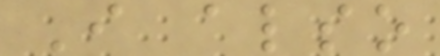I also
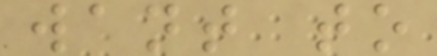want to
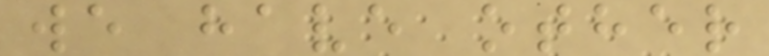we have other
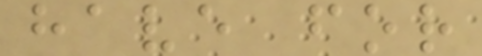have for
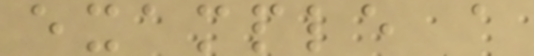example a
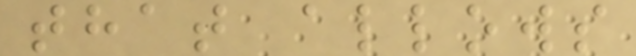that allows
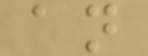an
